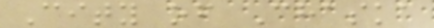City of Chaska
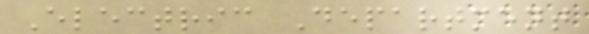Electric Department
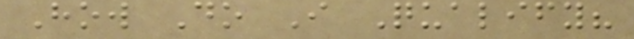How Do I Qualify?
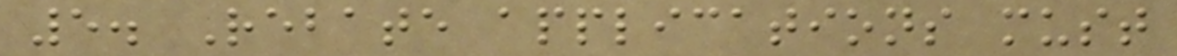5. Rebate applications must
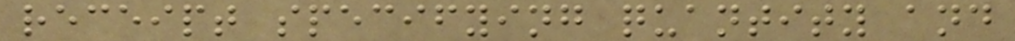receipt specifying quantity and
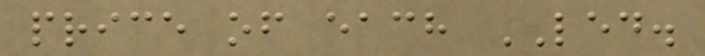price of each LED.
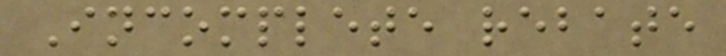Incomplete rebate
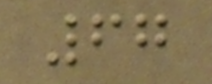67
